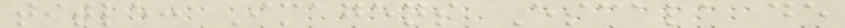title: Imagens Escala de
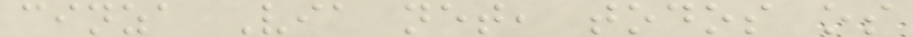cinza Via net, todos os
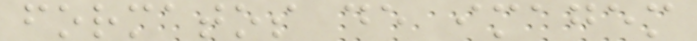formatos de imagem
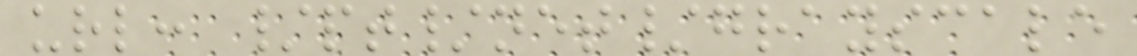url: /pt/net/grayscale
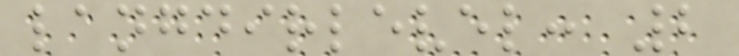langdirlevel: 2
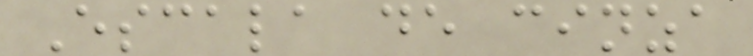Escala de cinza
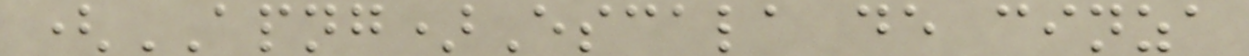(APNG)Escala de cinza
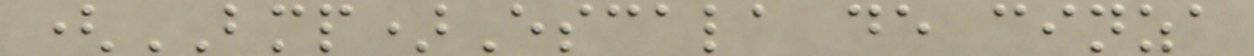(BMP)Escala de cinza
